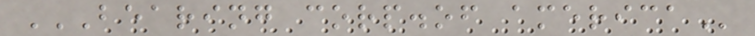BEARING CORP.OF AMERICA
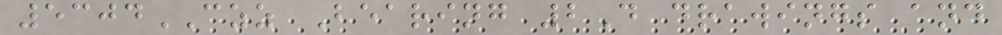5304CZZ Bearing 2D drawings and
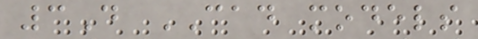3D CAD models
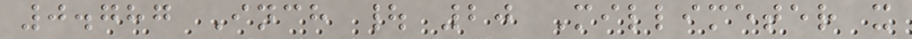0.787 Inch | 20 Millimeter x
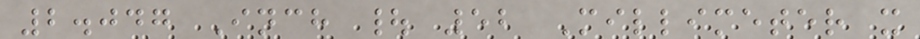2.047 Inch | 52 Millimeter x
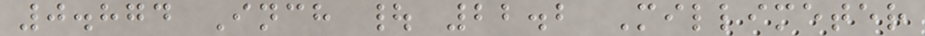0.874 Inch | 22.2 Millimeter
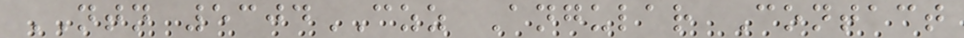NTN 5304CZZ Angular Contact
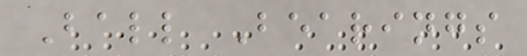Ball Bearings
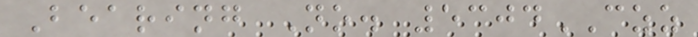Bearing No. 5304CZZ
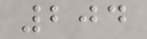204
